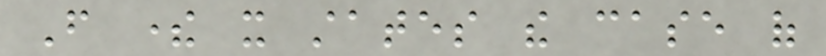From there it states the case of
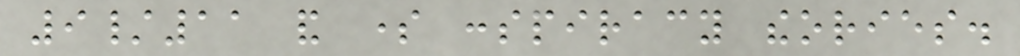9/11 and some conspiracy theories.
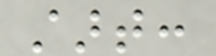start:
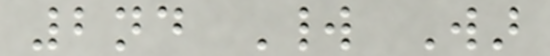2nd World War
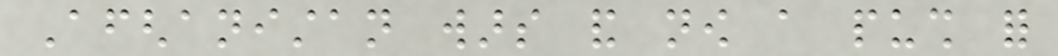Afghanistan wars and now a push for
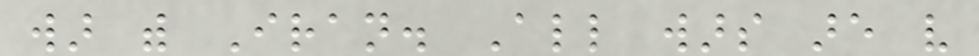war with Iran. All wars are very
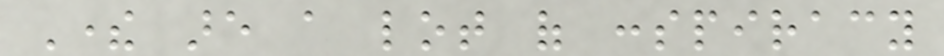There are a lot of conspiracy
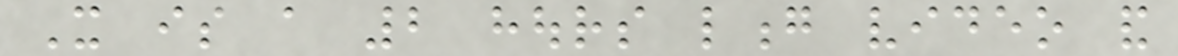It is a 2 hours long video and
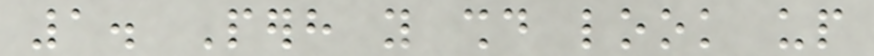1. Perhaps you should look up
